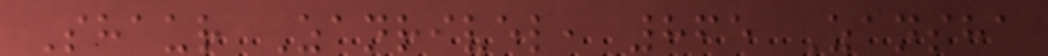Shaur Zanrivel, 865 Zansha
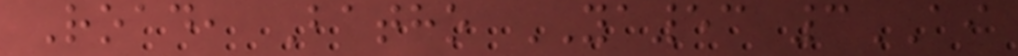Road, Batho YA53 3AI
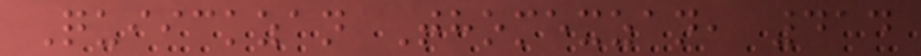Quiickzan Thomexzan, 414
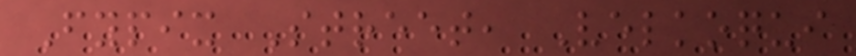Fypix Street, Velkoqui
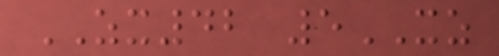ZX42 5XZ
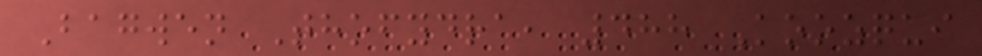Bagwen Thofydra, 488 Koozqui
